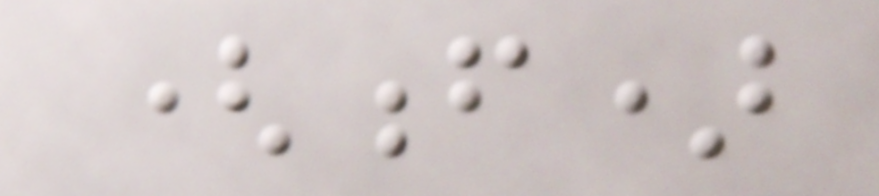(f)
